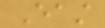East
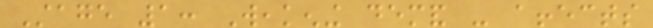Stage 1: Weakening demand - affects
